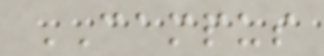CAMPUS
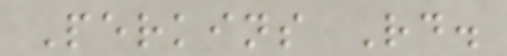Perkins Rd.
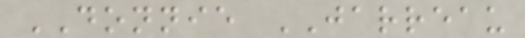DONNIE JARREAU
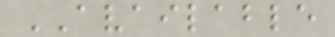AVAILABLE
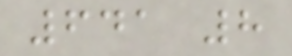641 8
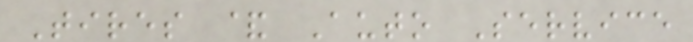Tires & Auto Service
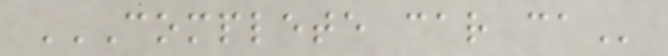COMPLETE CAR CA
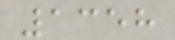1358
